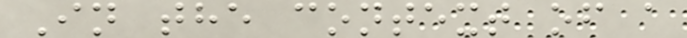In the context of a
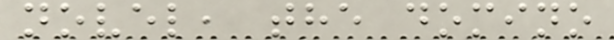novel, the domino
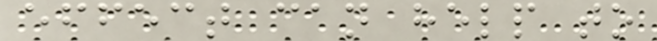effect can help to
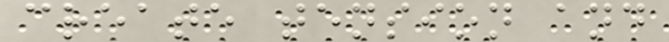create tension and
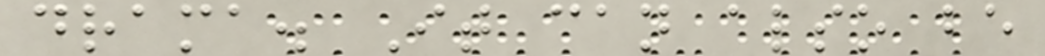drama. It can also be
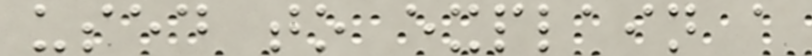used to explain a
